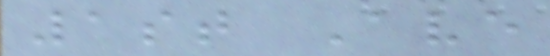1st Ave
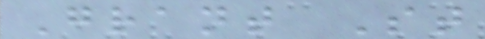Grant St
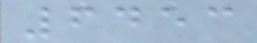6453
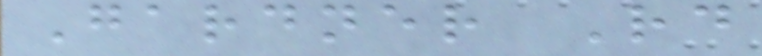Gardner Rd
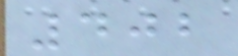402
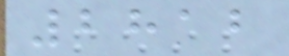2812
